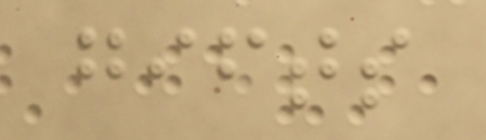gifts
